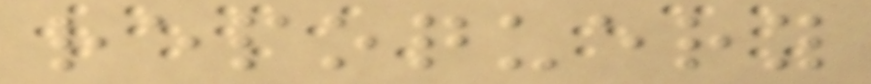repoquery
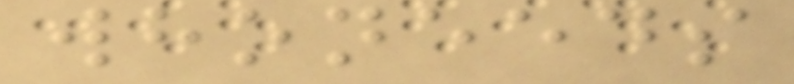whoneeds
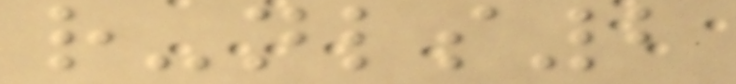r-nls2
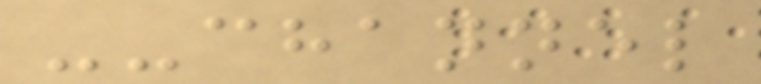--channel
